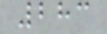283
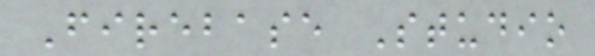Firebase Studio
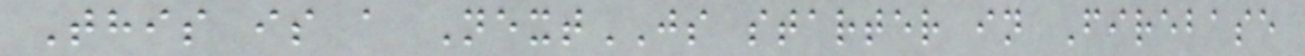This is a NextJS starter in Firebase
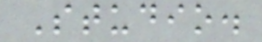Studio.
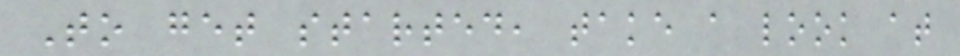To get started, take a look at
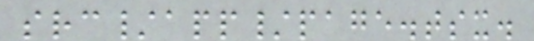src/app/page.tsx.
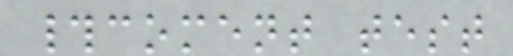#coment test
